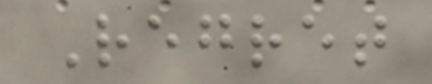Regret
